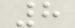8
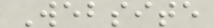Website
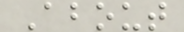About
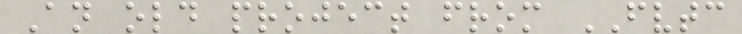An old project from FVTC
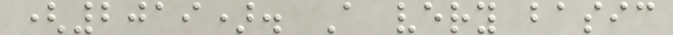(2019). A very basic
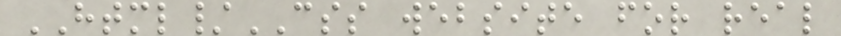HTML/CSS website for real
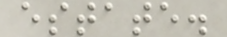estate.
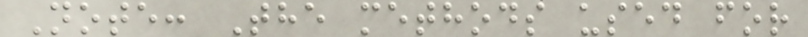Note: The methods used for
